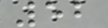52
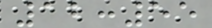12:55
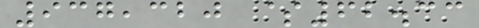937,320 $62.33
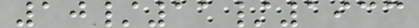10/11/1933
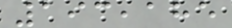193,185
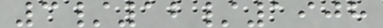3/12/1908
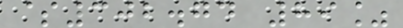$302.74 89%
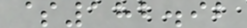$182.92
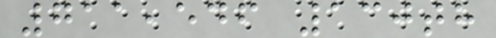711,546 130th
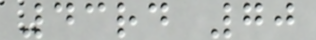43rd 70
